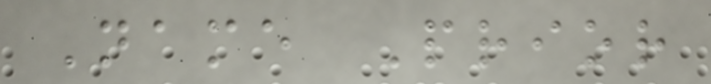Name Prior
